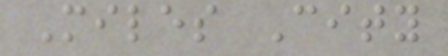Miles City
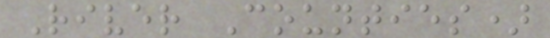River Counties)
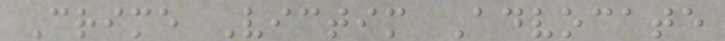Crime Victim Advocate
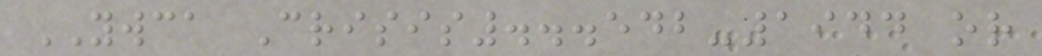YWCA Crisis...542-1944 or
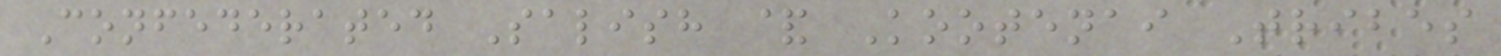Confederated Salish & Kootenai Tribes
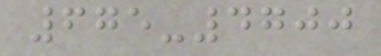675-4700
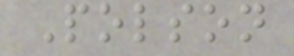Polson
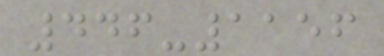446-1156
